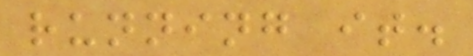running it.
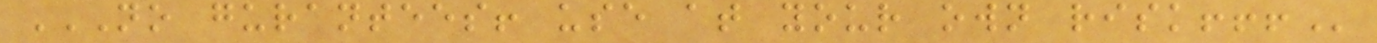NO GURANTEES! USE AT YOUR OWN RISK!!!
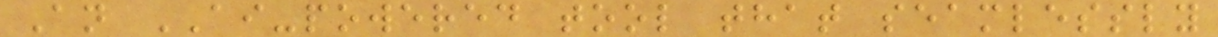An AI-powered tool that seamlessly
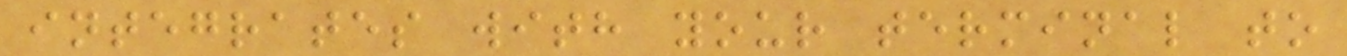integrates with your terminal to
